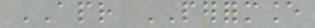APR PERFORMANCE
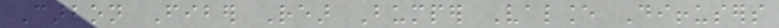Carbon Fiber Rear Bumper Valance Diffusers
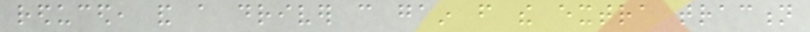reduced, and a driver can gain from the extra traction
